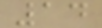14
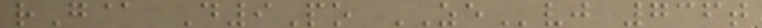rG@ D9Po ZEvj 736t
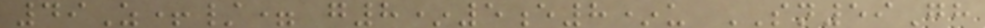49Z+/= g8*5e8*u SN59Gh
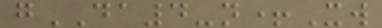gDA4-n+Xw
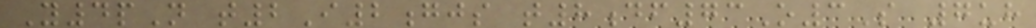Y4pN t2I2gjs t8df73O3S 7uh
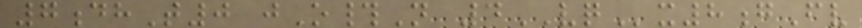7dhT0 jO#N 4VQx8gFv
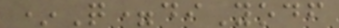*Q=diYodf
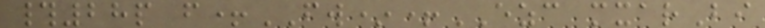#28p f+FW*+EZC mxarBi
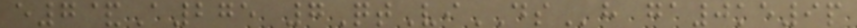e7&A275 7QtViDSh ga0ke9p
